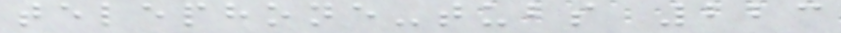telephone-tubs 223
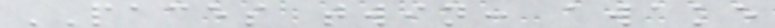PACES twin: awake
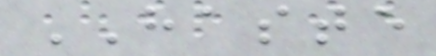HASTE
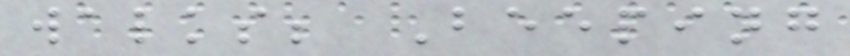walks; Beeping
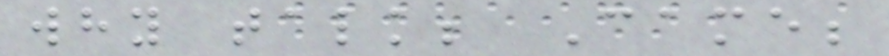why talk; Came;
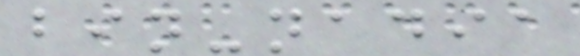bin-nadia
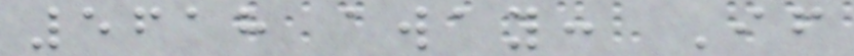5618 away: If
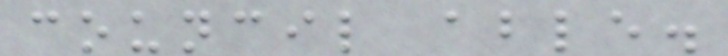council able.
